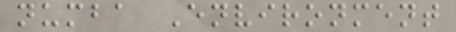numba Environment
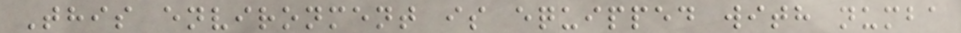This environment is equipped with numba
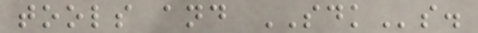tools and SDKs.
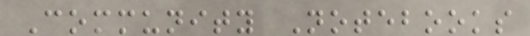Community Notebooks
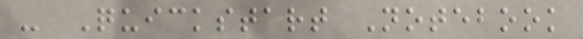- Quickstart Notebook
